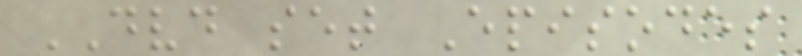DVD set Episodes
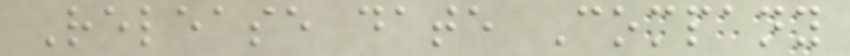Release date Company
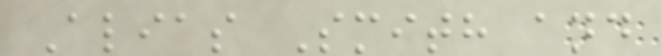Alias Smith and
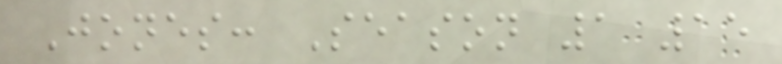Jones: Season 1 15
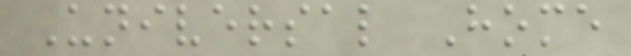Universal Home
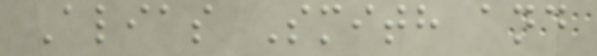Alias Smith and
